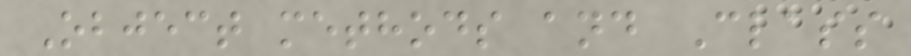Object methods and Class
